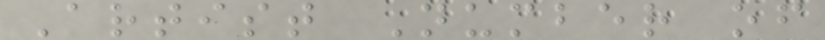Artist Number of
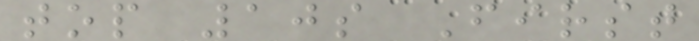top 10s First
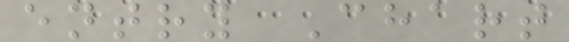entry Chart
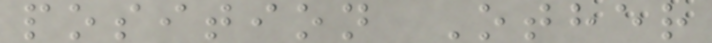position Other
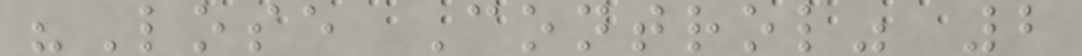"Lose Control" 2
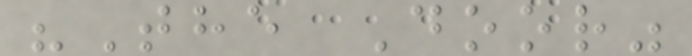"The Door"
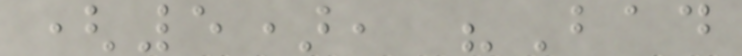(5), "Bad
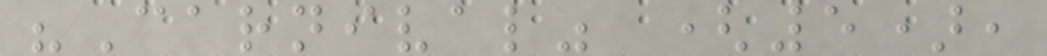"Carnival" (5),
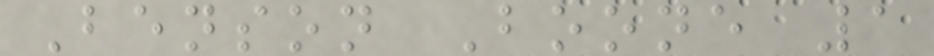Benson Boone 1
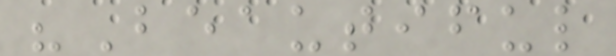"Beautiful
